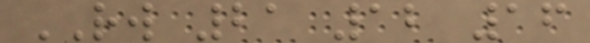RW 21 12 16
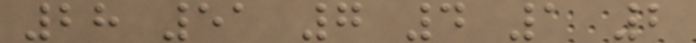28 51 7 4 1 2
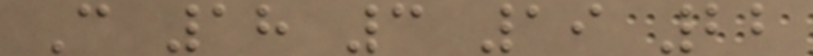C 18 3 19 22
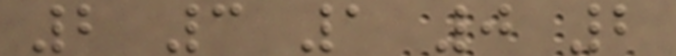2 3 1 0 2
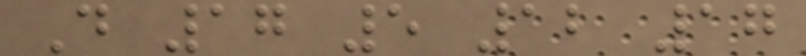D 17 5 12 17
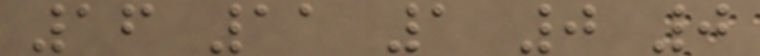16 11 1 0 0
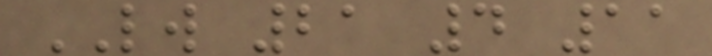LW 21 4 11
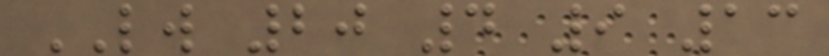LW 20 4 9 13
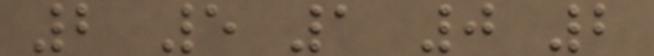2 5 1 0 2
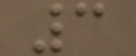3
